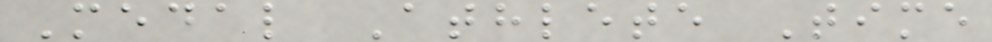Medal Athlete Time
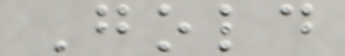Gold
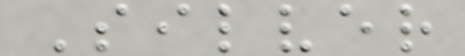Silver
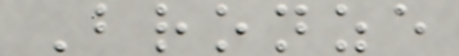Bronze
